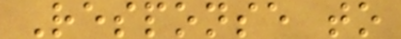Response to
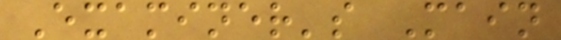Examiner's Main
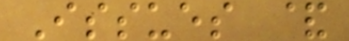Issues &
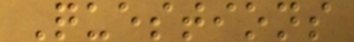Questions
